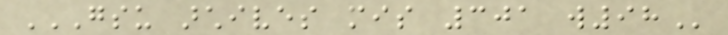GSU ARCHIVES MIS 301 W98
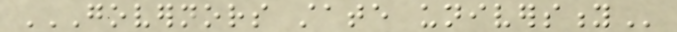GOVERNORS STATE UNIVERSITY
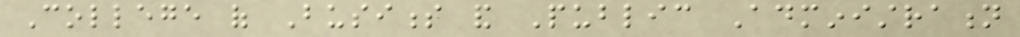College of Business and Public Administration
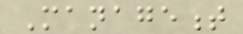Management
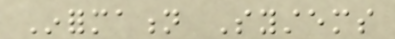Information Systems
